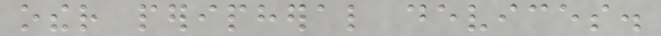other peripheral devices.
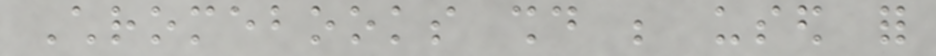Chromebooks should be used for
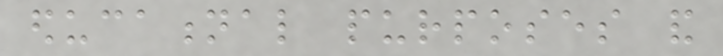educational purposes and
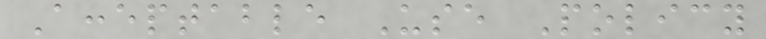Acceptable Use Policy
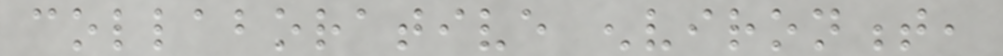collaborative environment,
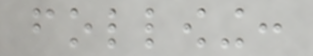following:
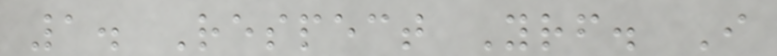1. Respect Yourself. I
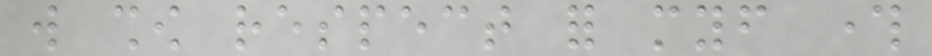will show respect for myself through
